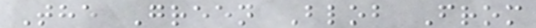The Green Blob From
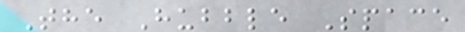The Hubble Space
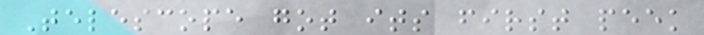Telescope got its first peek
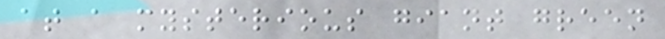at a mysterious giant green
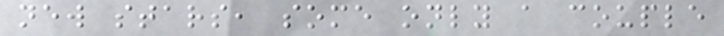new stars, some only a couple
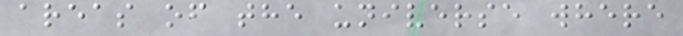areas of the universe where
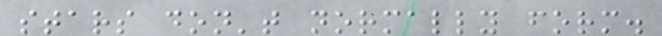stars don't normally form.
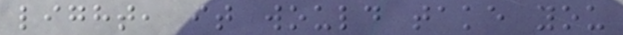light, it would take you
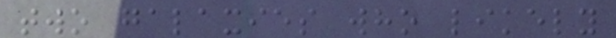two galaxies who likely
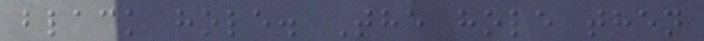black hole. The hole then
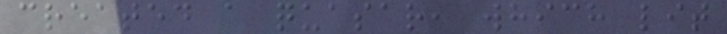created a quasar, which lit
